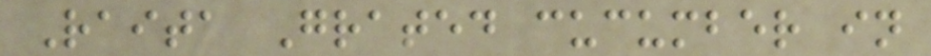Raita Grated cucumber in
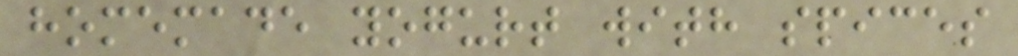homemade yogurt with spices
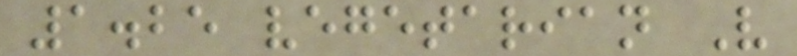1.25 vegetarian V
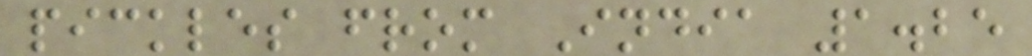pickles from India 1.25
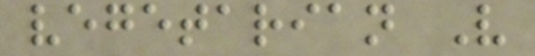vegetarian V
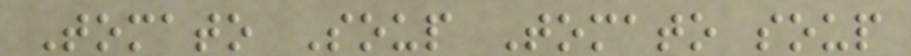Tomato Soup Tomato soup
